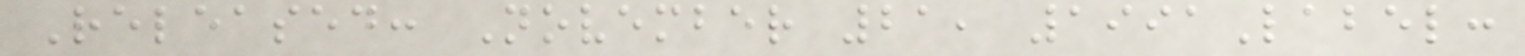Released: November 21, 1991Label:
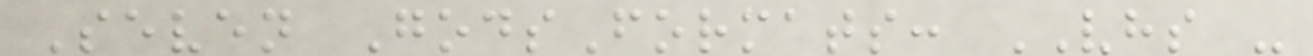Seven GodsFormats: VHS -
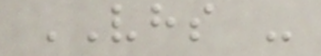VHS -
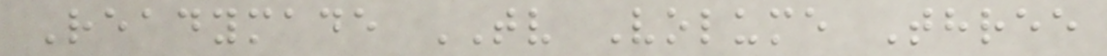Readymade TV Volume Three
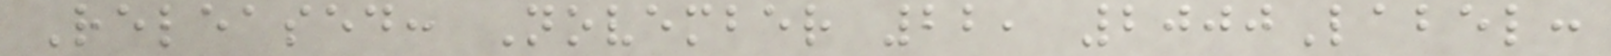Released: November 22, 2000Label:
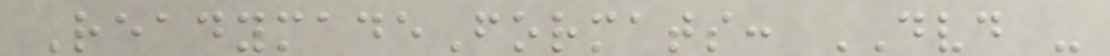ReadymadeFormats: DVD -
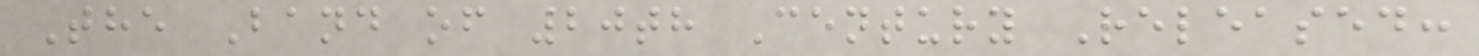The Band of 20th Century Released:
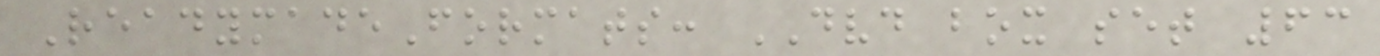ReadymadeFormats: DVD box set 63
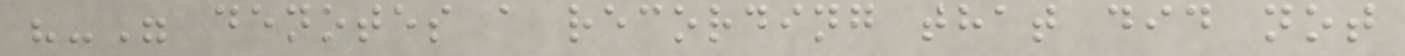"-" denotes a recording that did not
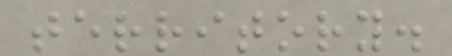territory.
